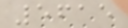5615
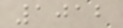1012
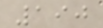190
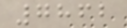7862
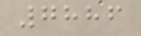7886
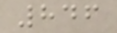846
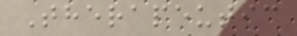Therapeutic
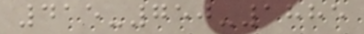415-750-1885
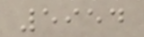5954
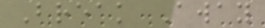Break Away
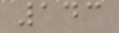143
